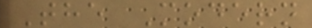The Modern
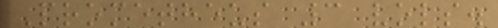Prometheus 3 vols.
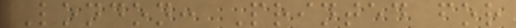London: Printed for
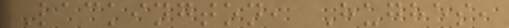Lackington, Hughes,
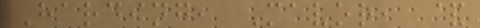Harding, Mavor, &
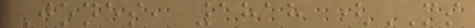Jones, 1818 (MS
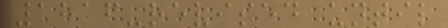1816-revised until
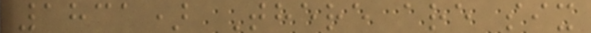1831) There are six
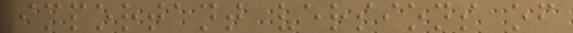important versions of
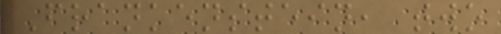Frankenstein, two
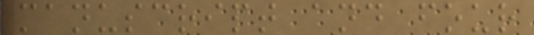manuscript and four
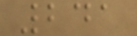241
